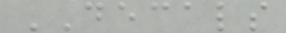DECALS
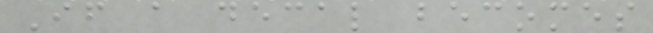If a decal becomes
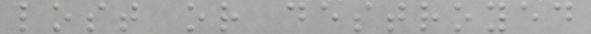lost or destroyed
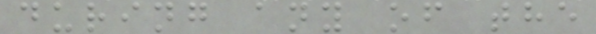during any of the
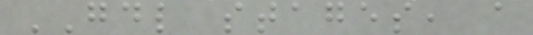GDL stages, a
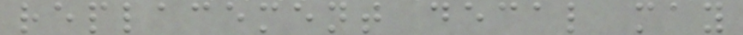replacement decal may
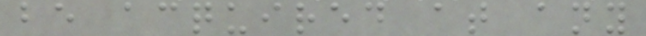be acquired at any
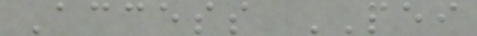Access PEI
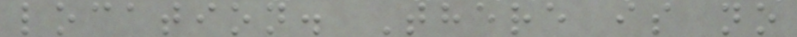location. There is no
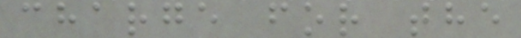charge for the
